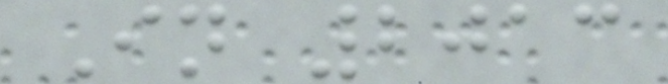In 2013
